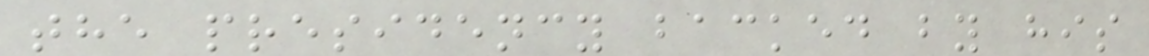the presidency backed by his
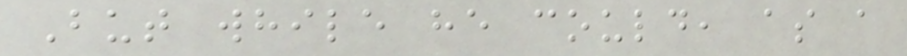But while he could, as a
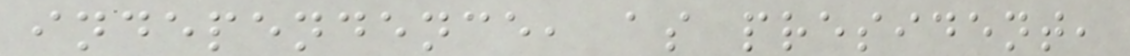independence, as president,
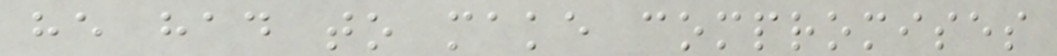he had to make compromises
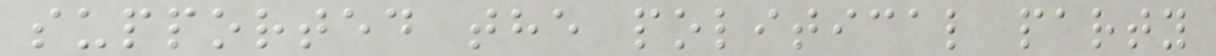supported the political party
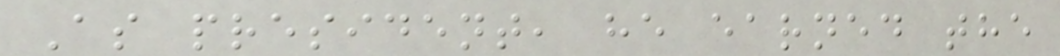As president, he earned the
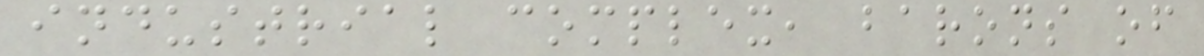industrial complex, barons of
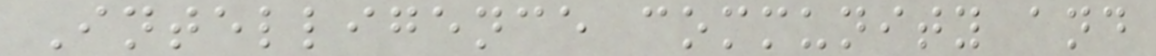Intelligence community and
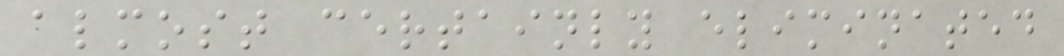almost certainly eliminated
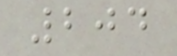204
